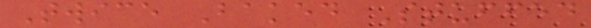Twice Baked Stuffed
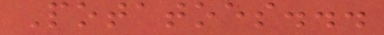Potatoes...
